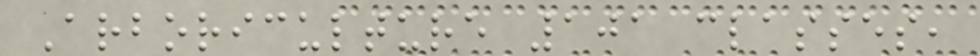Arboriculture 101 classes,
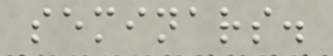seminars.
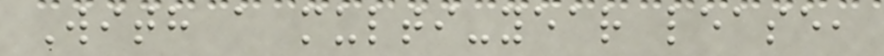With a multi-year lease,
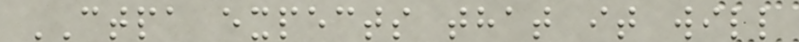CTPA expects that it will
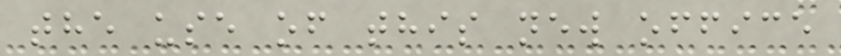the use of this new office
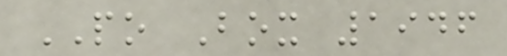PO Box 1946
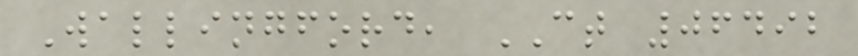Wallingford, CT 06492
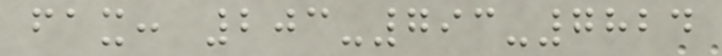fax: 203-793-7824
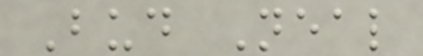Bud Neal
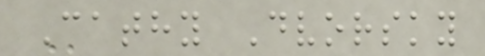Cathy Dvorsky
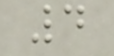4
